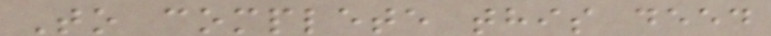To complete this deed
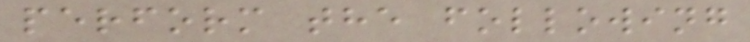perform the following
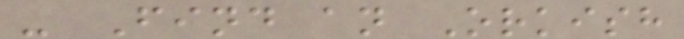- Find an Orkish
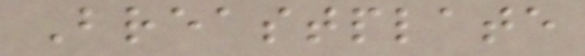Breastplate
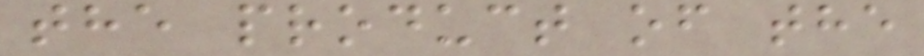the product of the
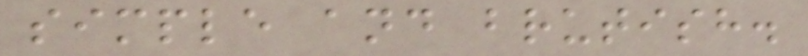simple and brutish.
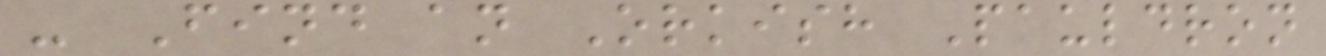- Find an Orkish Pauldron
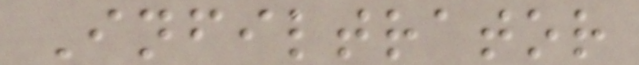Infiltrator
